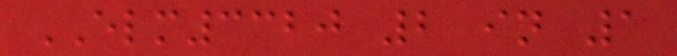ELM3320 2 in 1
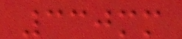330mm
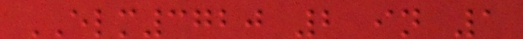ELM3720 2 in 1
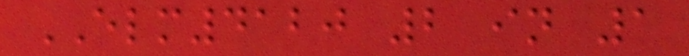ELM4120 2 in 1
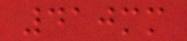410mm
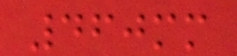460mm
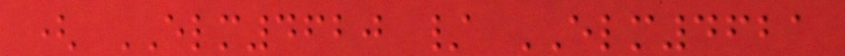( ELM4620 / ELM4621
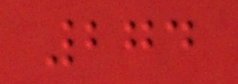274
